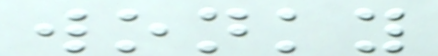wonky
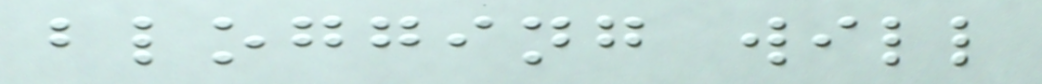blogging will
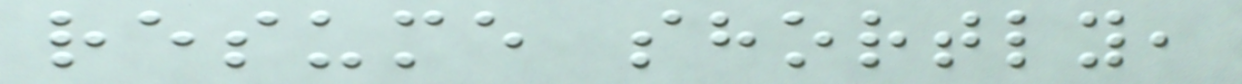resume shortly,
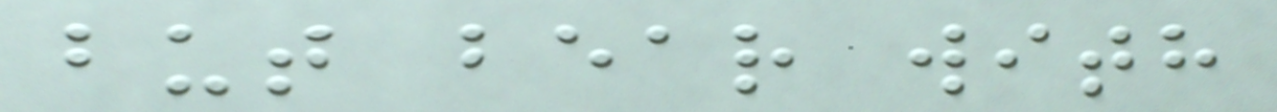but bear with
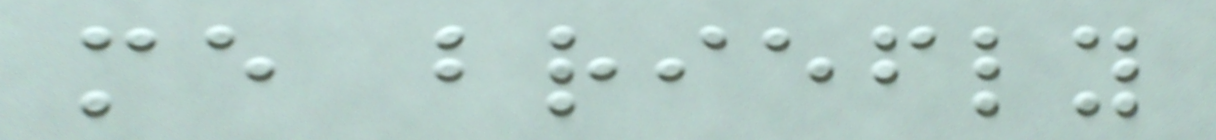me briefly
